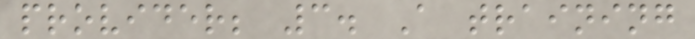provider; 3. A training
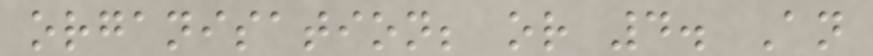organisation; or 4. An
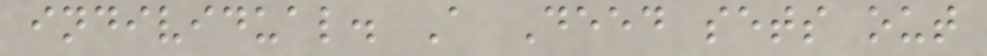individual. A Deed sets out
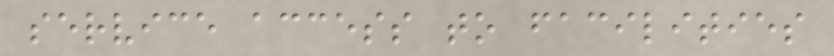service access to facilities
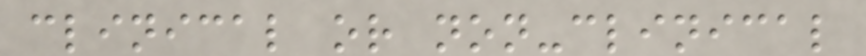clinical or non-clinical
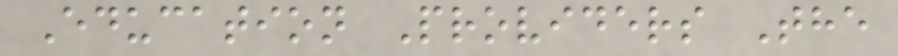Education Providers The
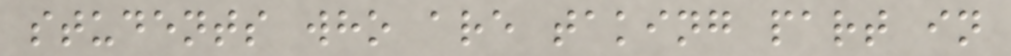students who are taking part in
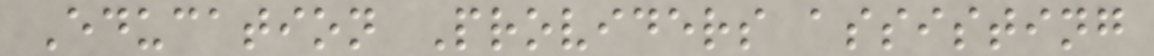Education Providers assisting
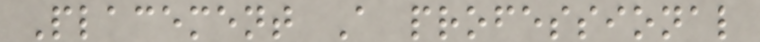Placement A professional
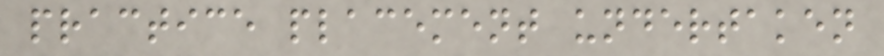practice placement undertaken
